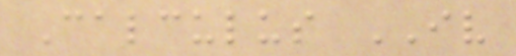Calculus IV
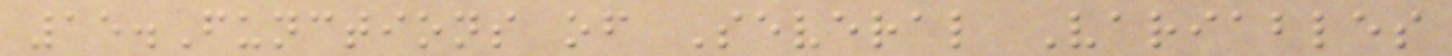15.Functions of Several Variables
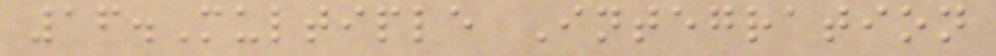16.Multiple Integration
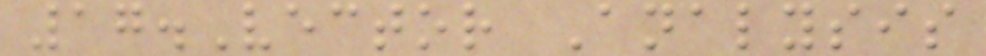17.Vector Analysis
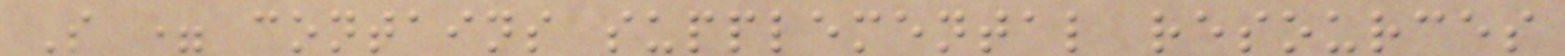S = contains supplemental resources
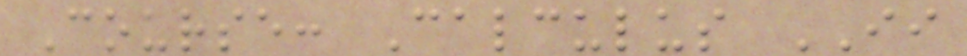Course: Calculus II
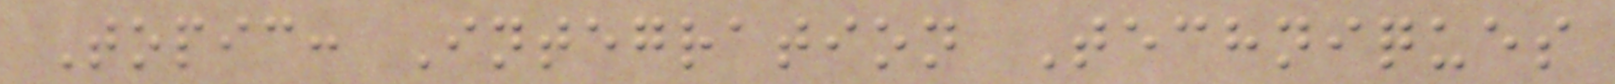Topic: Integration Techniques
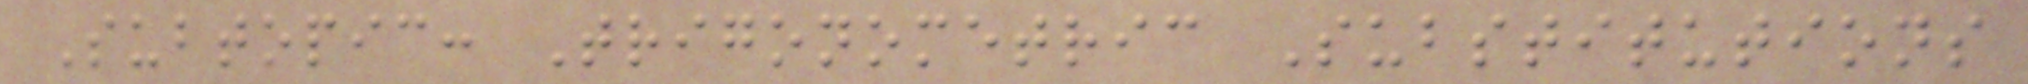Subtopic: Trigonometric Substitutions
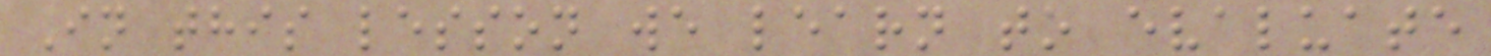In this lesson we learn to evaluate
